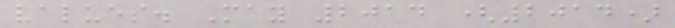values. May 2014 (2014)
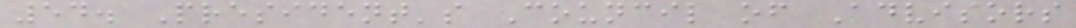54. President's Council of Advisors
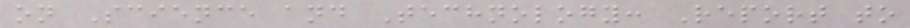on Science and Technology: Report to
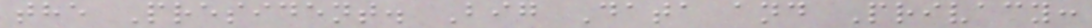the President. Big Data and Privacy:
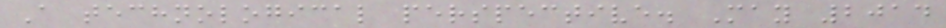A technological perspective. May 2014
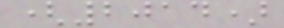(2014)
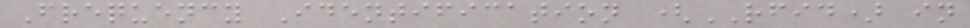Frequency Identification (RFID) in
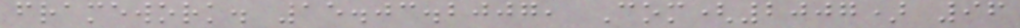framework. 15.03.2007, Com(2007) 96
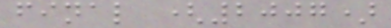final (2007)
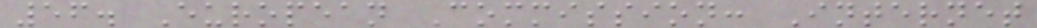56. European Commission: Internet
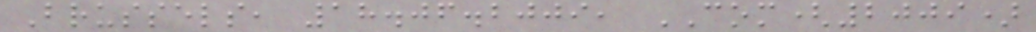Brussels, 18.06.2009, COM(2009)
